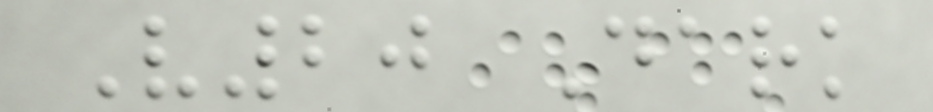V20 Dark
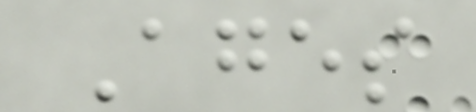Ages
